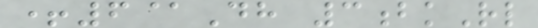+6@Dh 3bkRl
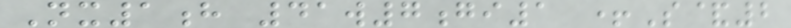Nx1h 41w7gi1 +S&2
